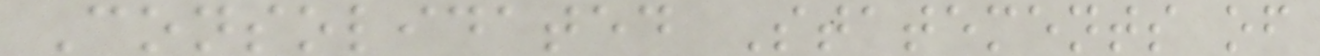Consolidated Statements of
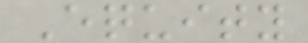Equity
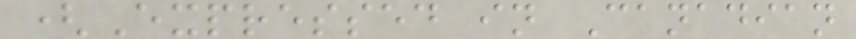(Expressed in Canadian
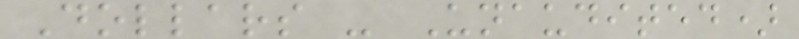Dollars - Unaudited)
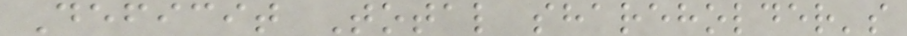Deficit Total shareholder's
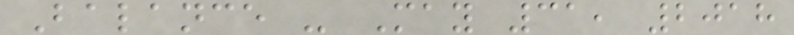Balance - May 31, 2018
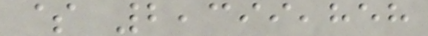$ 2,399,858
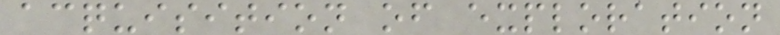acquisition of exploration
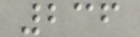236
